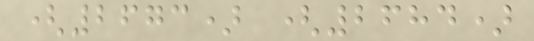(2673) (2684)
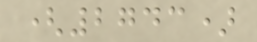(2743)
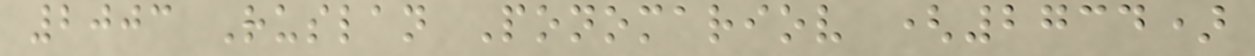2003 Ruslan Ponomariov (2734)
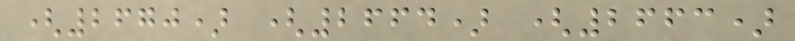(2670) (2664) (2663)
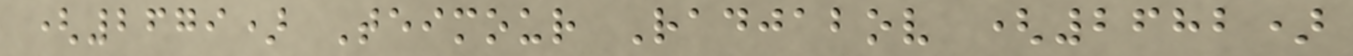(2679) Teimour Radjabov (2682)
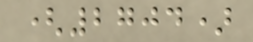(2704)
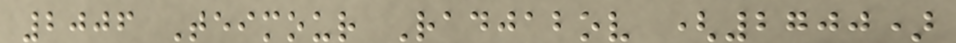2006 Teimour Radjabov (2700)
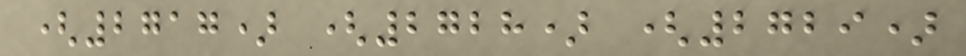(2717) (2728) (2729)
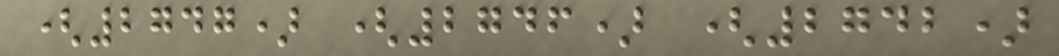(2747) (2746) (2742)
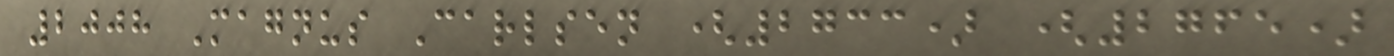2008 Magnus Carlsen (2733) (2765)
